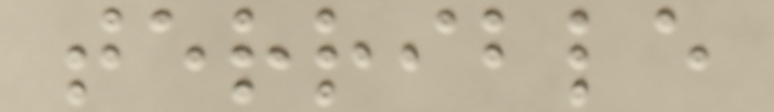terrible
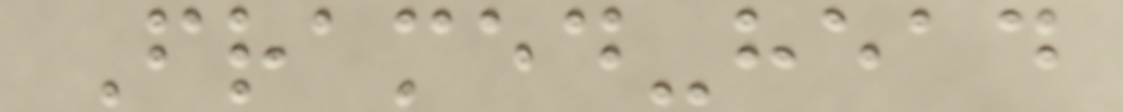Framed-head
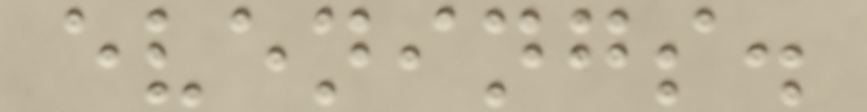evenings.
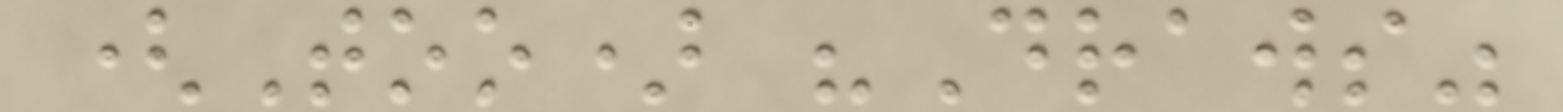(Too) "Draws"
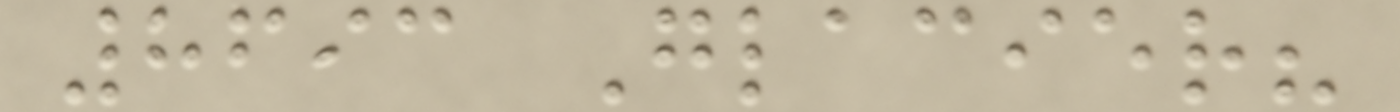8693 Glacier?
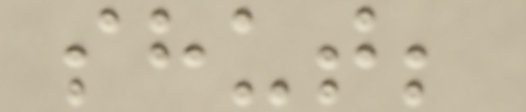shut;
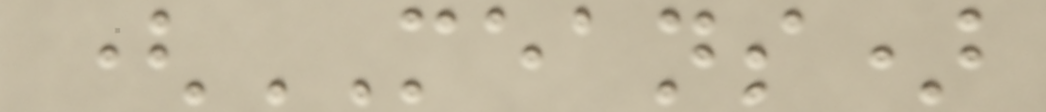(MEANS)
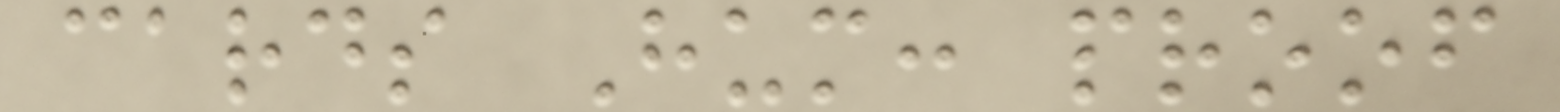cards Hum: proof
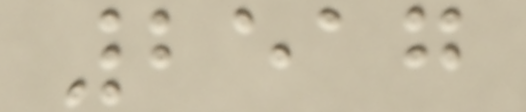2517
